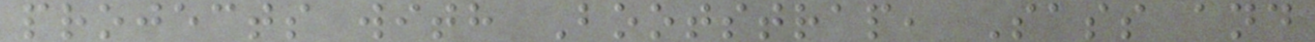projects with Bootstrap, Sass and
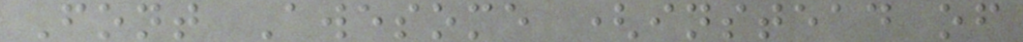Font Awesome (instead of
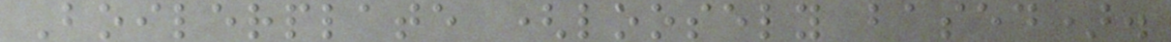Boilerplate (loosely based).
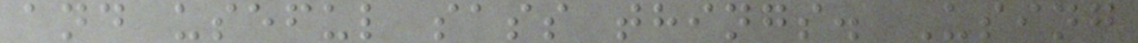and useful sass things. Using
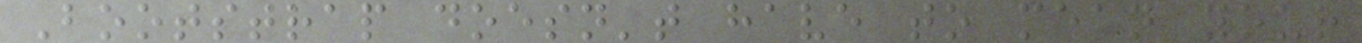Bootstrap doesn't have to mean your
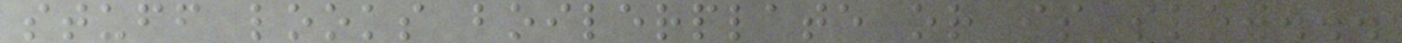stuff looks boilerplate or is slow...
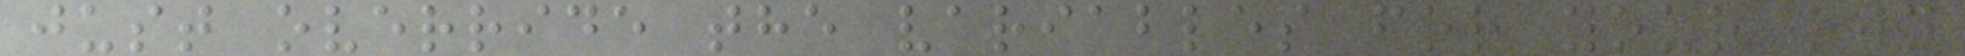just override the variables for your own
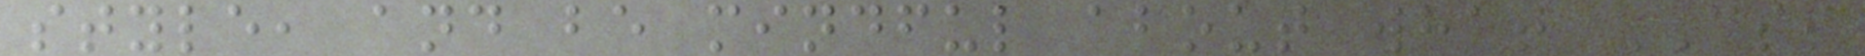style, and be mindful about what CSS
